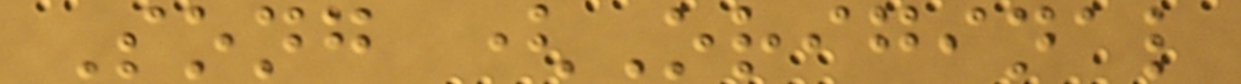Song (Original
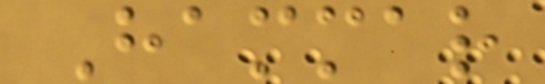Hammar
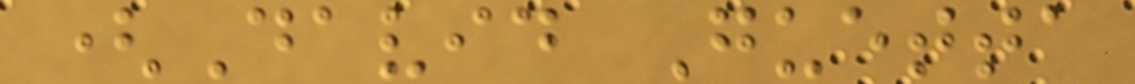(David Guetta
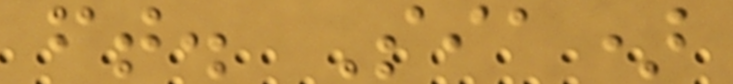ft. Sia)
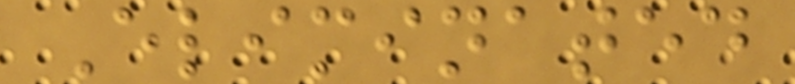Eliminated
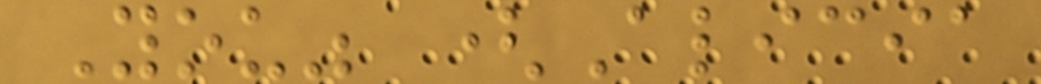You" (Alicia
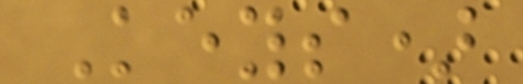Keys)
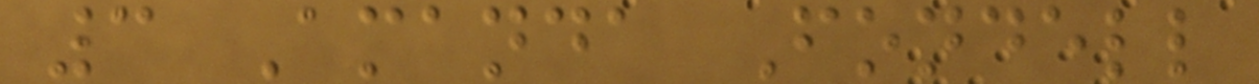3 Amanda Fondell
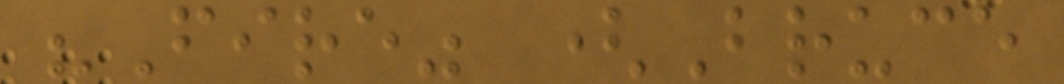"Fire" (Bruce
